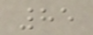85
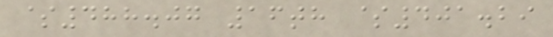$488.07 16th $401.29
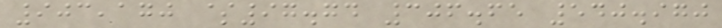903,170 $97.74 306.65 540.970
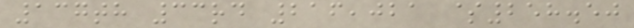137th 33rd 216,021 $258.50
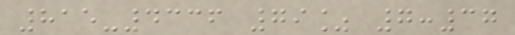815-4336 79% 7:37
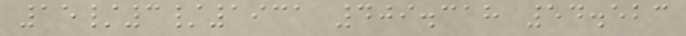15/3/1931 409.318 54.523
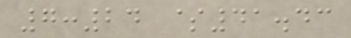7:24 $41.43
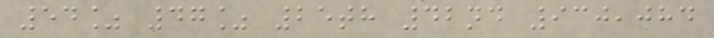54% 47% 25th 42nd 930,084
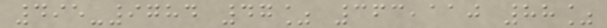495-9784 47% 363,110 88%
